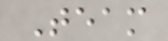Team
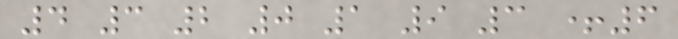4 3 2 0 1 9 3 +6
